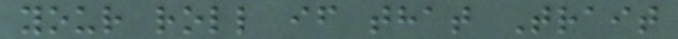your roll if that Trait
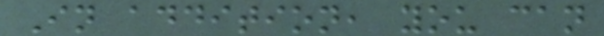In addition, you can
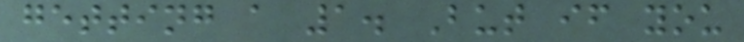getting a 1. But if you
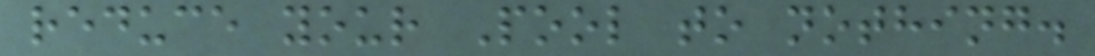reduce your Pool to nothing.
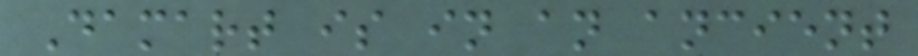Damart is in an ancient
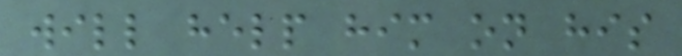will help him on his
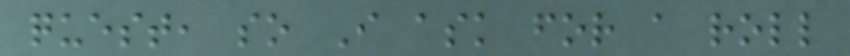quest, so I ask for a roll
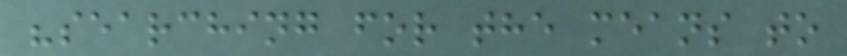"searching for the means to
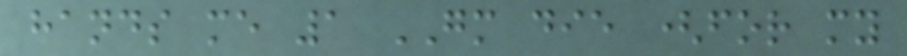hands me 1 GM die (for my
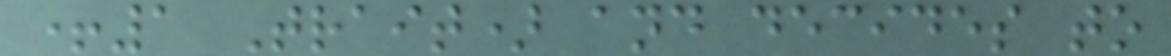+1 Trait) and decides to
